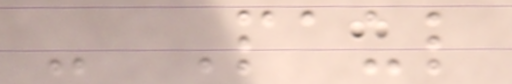- Paul
